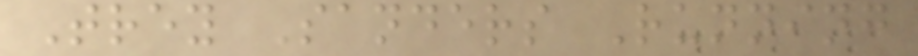Trey Sanders Running
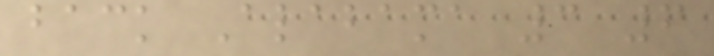back Alabama 3 6
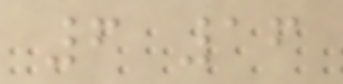6 16
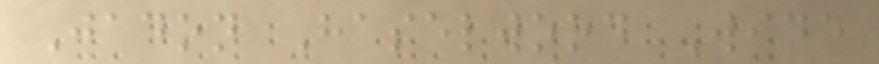Jadon Haselwood Wide
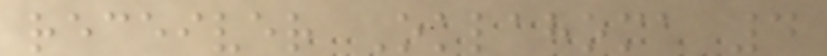receiver Oklahoma 4
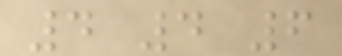4 4 6
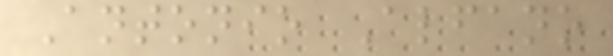Antonio Alfano
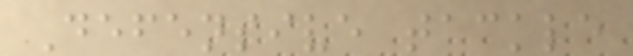Defensive tackle
